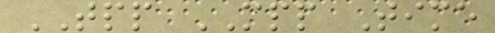TPP MPP Time
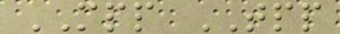MPP TPP
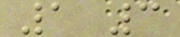1 3
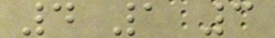4 1 3
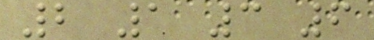2 1 3 6
